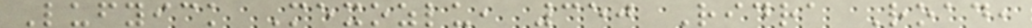Lufyick Mexozlu, 350 Ridra Road,
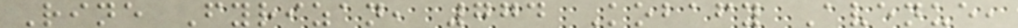Rine Fyrizan, 774 Kobafy Avenue,
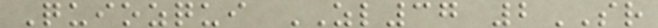Quiozqui ZL37 2SR
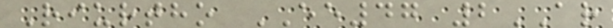Riurtho EE47 2AR
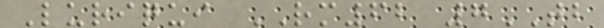Luriqui RM62 7TB
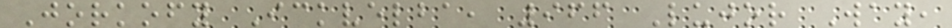Jorkofy Ickvelba, 966 Lujor Way,
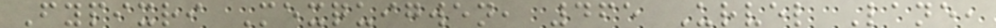Fypixri Mexquigwen, 465 Urvel Lane,
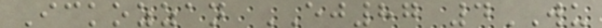Ickozzan EJ87 4WU
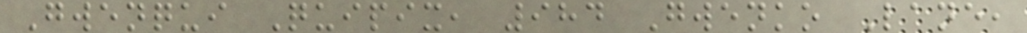Gwenqui Quipix, 984 Gwenko Lane,
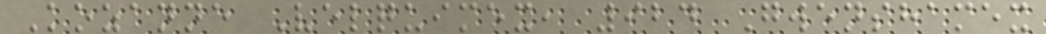Kozanne Velquimex, 924 Gwenshamex
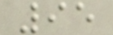95
